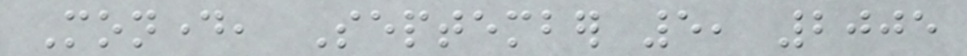Monday, September 5, 2005
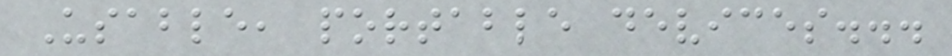Usable, portable devices...
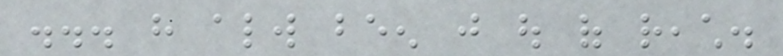... have always been just out of reach.
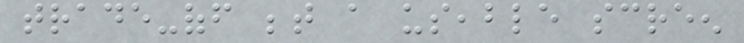trade-off between a useable screen
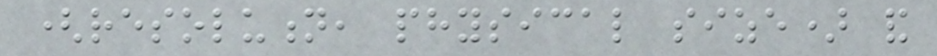(resolution, physical size) and
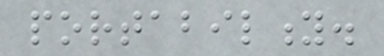portability.
